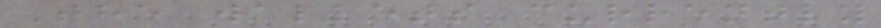The wallets currently
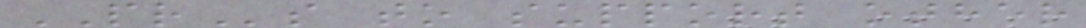PRs to support other
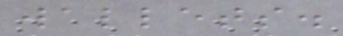wallets.
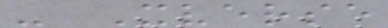- Xverse
